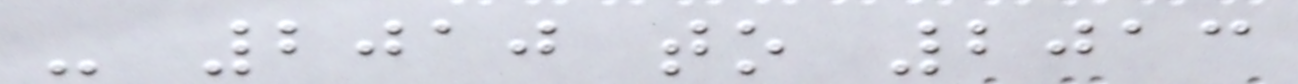- 2010 to 2013
